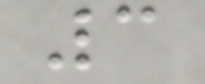3
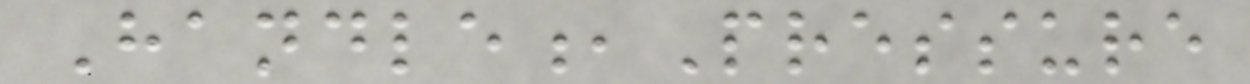Handle,Pressure
